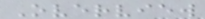Overview
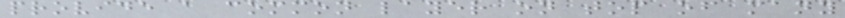provide a common layer on top of many
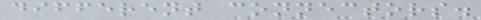different connectors.
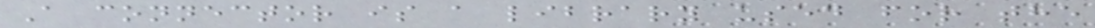A connector is a library used for the
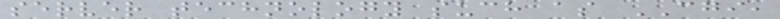server technology such as CGI,
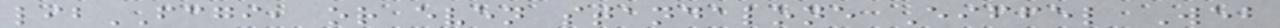libFCGI, or even standalone Eiffel Web
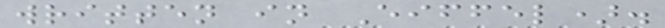written in Eiffel).
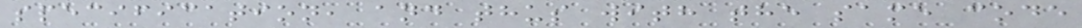specification, and thus with the same code
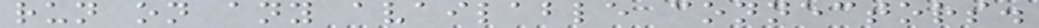run on any available connectors.
